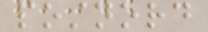postnord
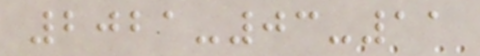2021-03-11
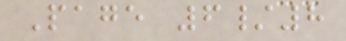Page 6/8
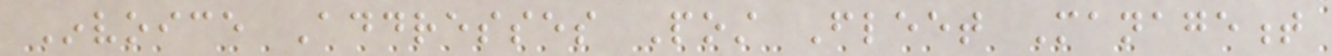Invoice Addresses Post Fleet Management
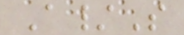A/S
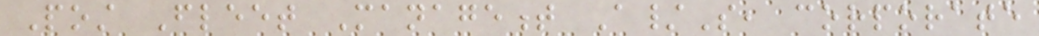Post Fleet Management A/S, corporate
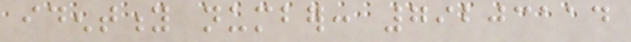identity number: 79203114
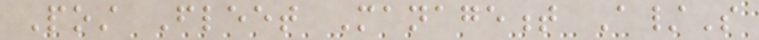Post Fleet Management A/S
